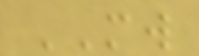MW
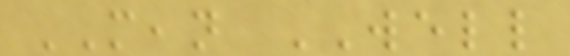MEAN WELL
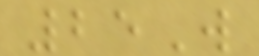25W
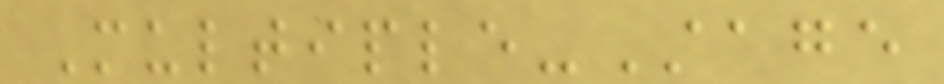Multiple-Stage
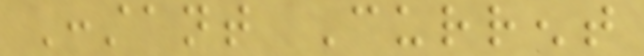Constant Current
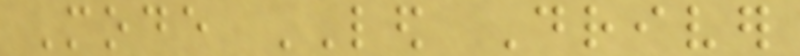Mode LED Driver
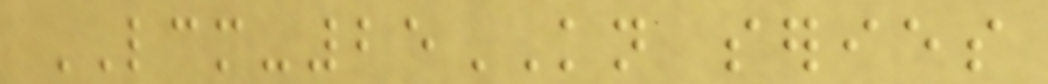LCM-25KN series
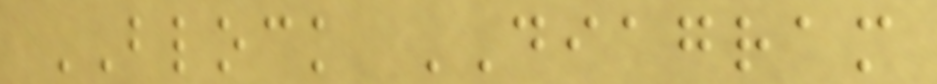BLOCK DIAGRAM
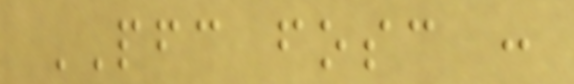PFC fosc :
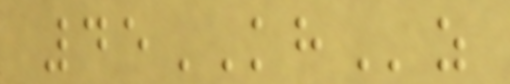45KHz
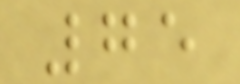75
